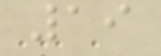19
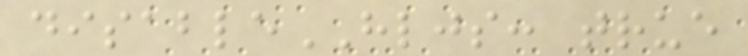disableHLJS: true
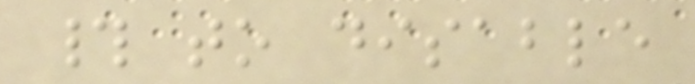# to disable
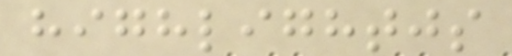highlightjs
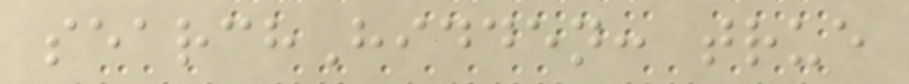searchHidden: true
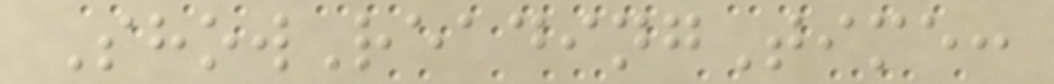ShowReadingTime:
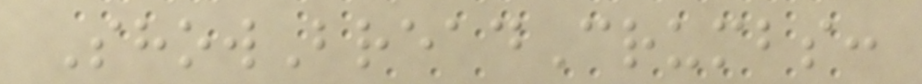ShowBreadCrumbs:
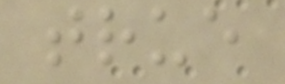true
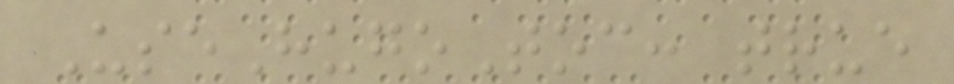UseHugoToc: true
